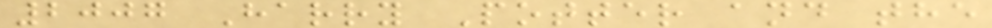2007 Harry Potter and the
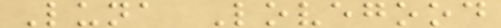Luna Lovegood
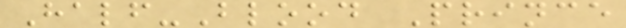Half-Blood Prince
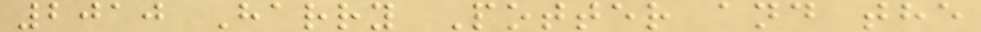2010 Harry Potter and the
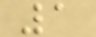1
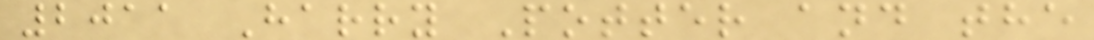2011 Harry Potter and the
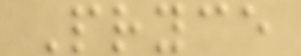Pryce
